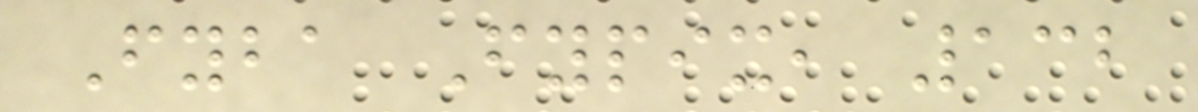Fyba Fypix, 132
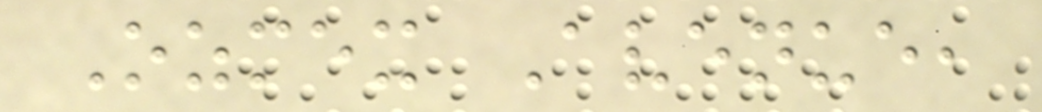Ozmex Avenue,
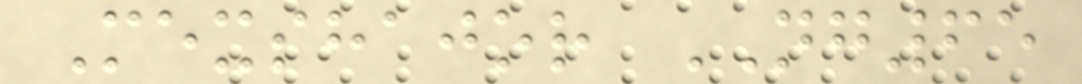Mexshajor NG65
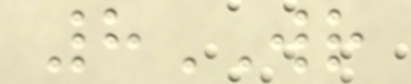8WR
